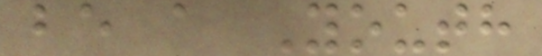be a Youth
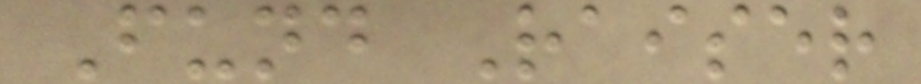Fund Raiser
